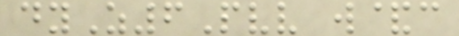dyZ6Pvv w&c
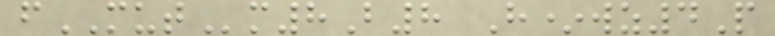fMUTm8B8 H*wz4P
